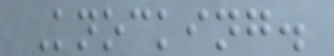Knocking.
